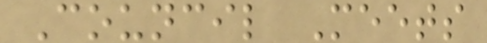Council Meets
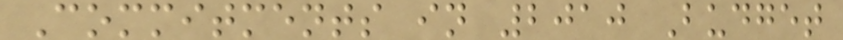Commitments in 2010 Budget
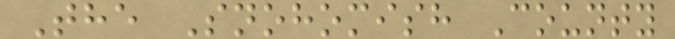The Snohomish County
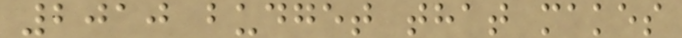2010 budget that makes
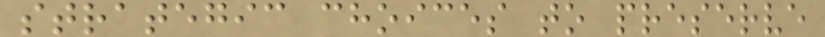strategic choices to preserve
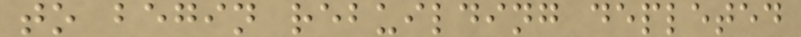to begin rebuilding depleted
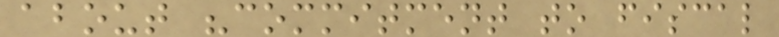about "commitment to fiscal
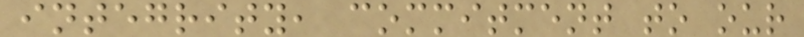integrity, commitment to our
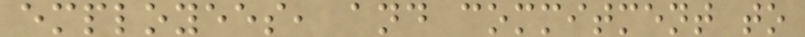employees, and commitment to
